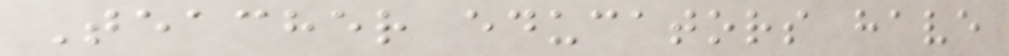Teacher educators have
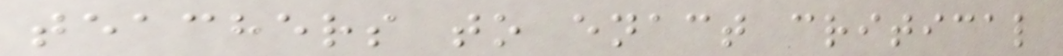teachers to enact critical
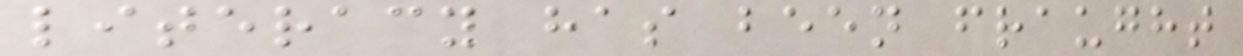literacy has been fraught
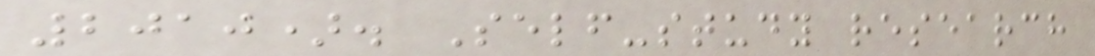2010). Self-study research
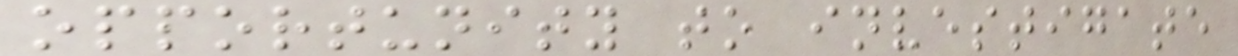opportunity to investigate
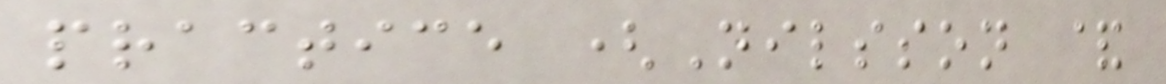practice (Nilsson &
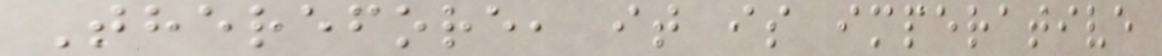Therefore, it is imperative
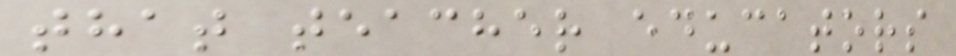that teacher educators
